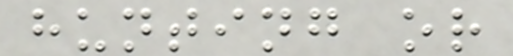hunting or
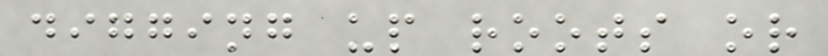digging up roots or
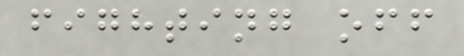fighting off
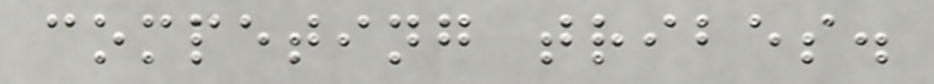competing tribes.
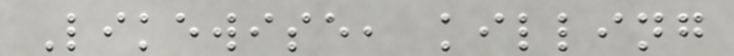Likewise, killing
